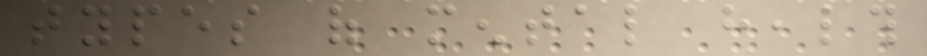types of mental health
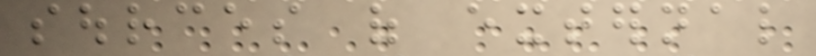sources of external
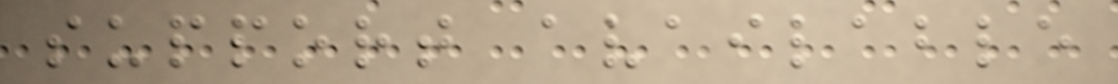support available
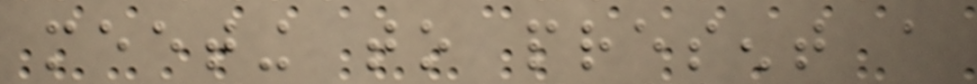meeting to present a
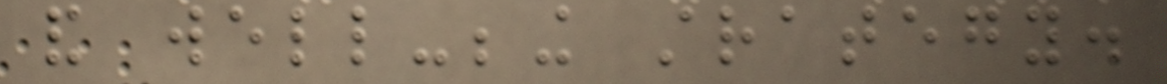and well-being strategy.
